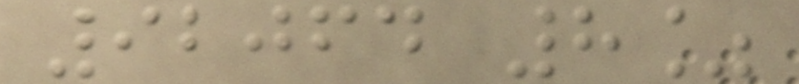92064 8%
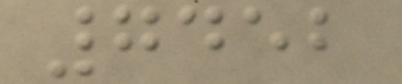7452
